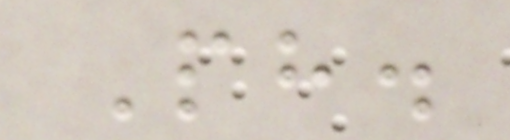Ph.
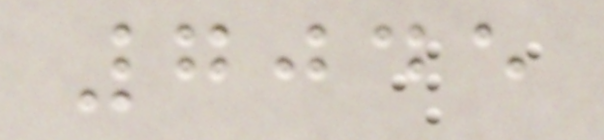7045
